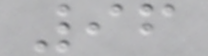96
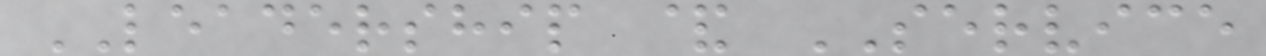LEADERSHIP & SERVICE
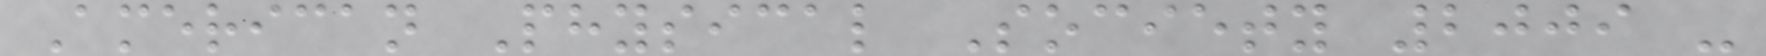American Physical Society 2009 -
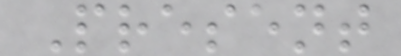Present
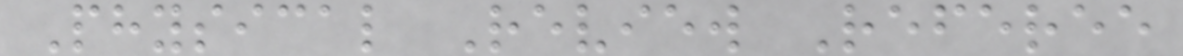Physical Review Referee
